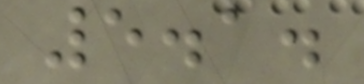5.1.
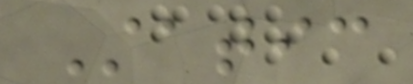Static
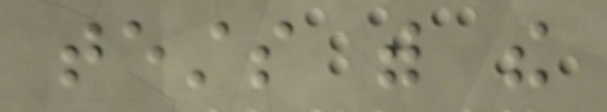tests with the
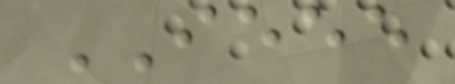IEEE
